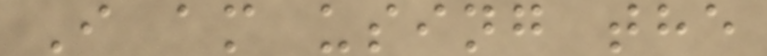I am using the
